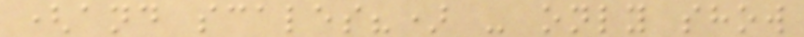(and scales?) - only show
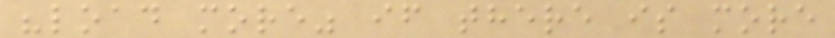"load more" if there is more
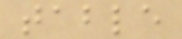table
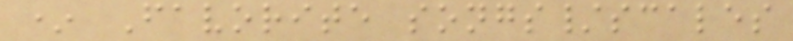* Favorite songs/scales
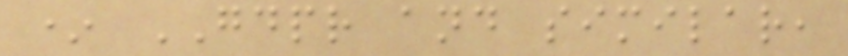* GDPR and similar,
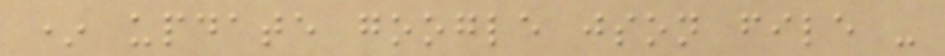* update google json file -
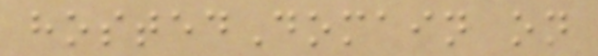hostedDomain on
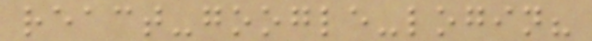react-google-login?
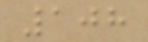108
